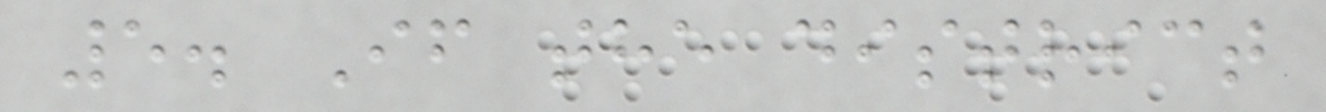5. If the district
